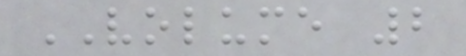VOLUME 2
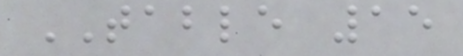TABLE 15
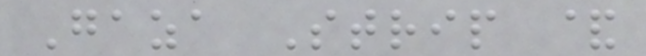Gaza Strip &
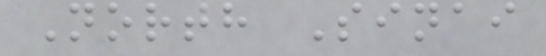North Sinai
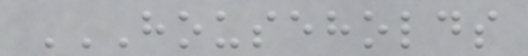HOUSEHOLDS
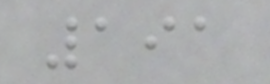191
